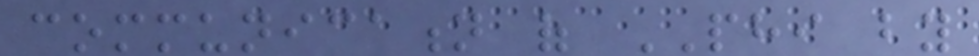communication of PHI by
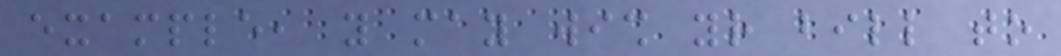example, you may wish your bill to
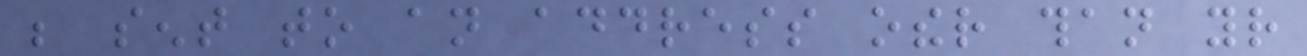be sent to an address other than your
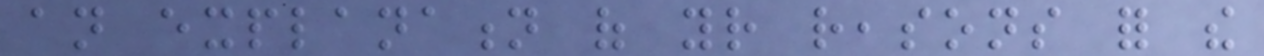an explanation of your reasons for the
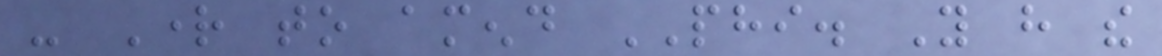- Right to amend PHI. You have the
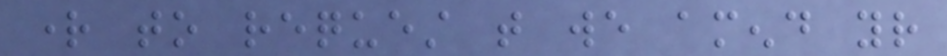right to request that we amend your
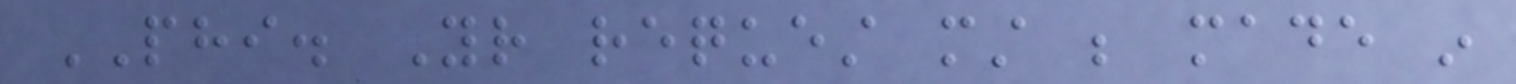PHI. Your request must be made in
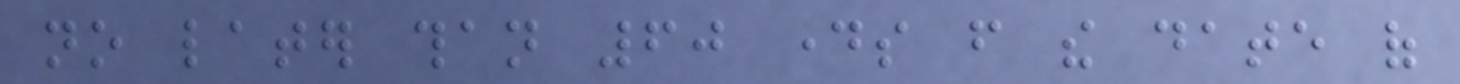no later than 60 days from the date of
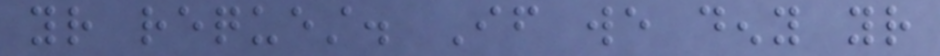your request. If we deny your
